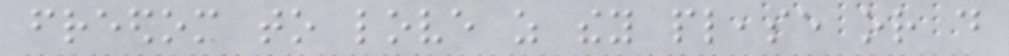freedom to love as they please or do
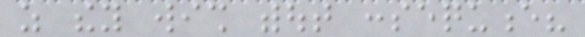as they wish without consequence?
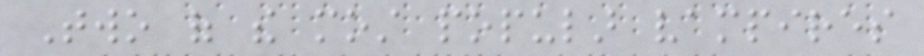Two of the most popular vampires
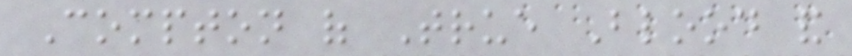Compton of True Blood and
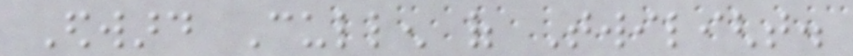Edward Cullen of Twilight.
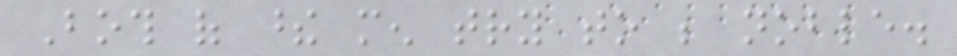Both of these men try to be noble.
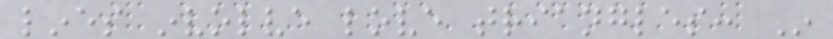lines involve love triangles: In
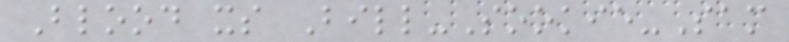Blood its Bill-Sookie-Sam
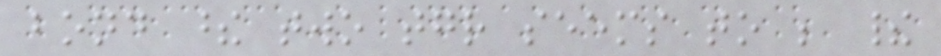bond these two together seems to be their
